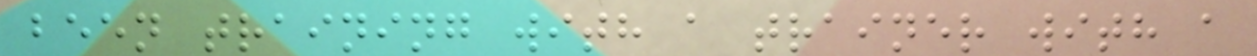been training with a trainer with a
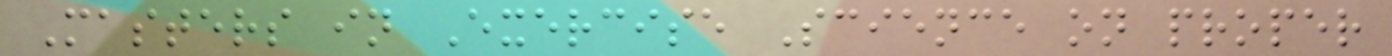Masters in Exercise Science on proper
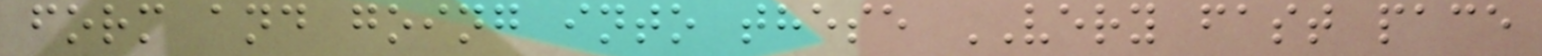form and going into these VERY fast pace
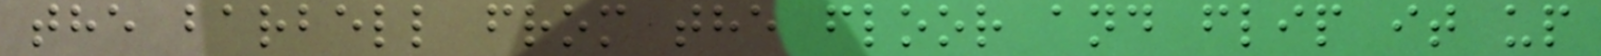the barbell from the floor and flip it up
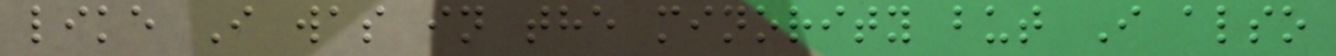like I was in the minority but I also
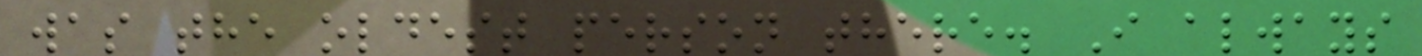was the oldest person there. I always
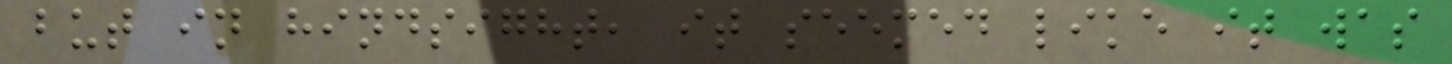but in hindsight, it seemed like it was
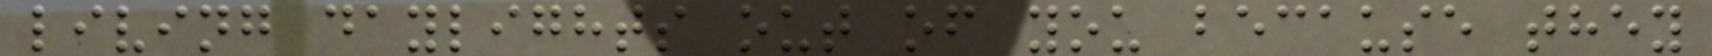living daylights out of you because they
